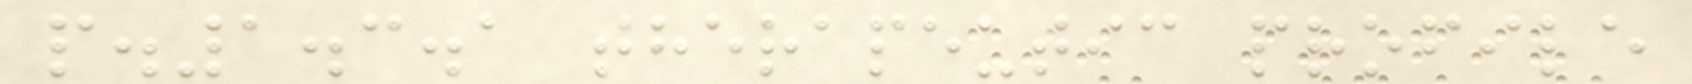p.1.3.1 therapeutic profile
